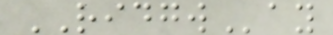RIDGWay
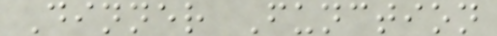Dinner Function
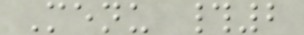Menu #2
